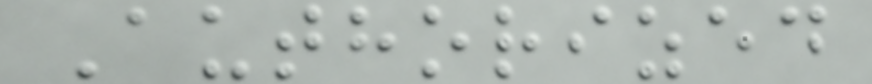Authorized
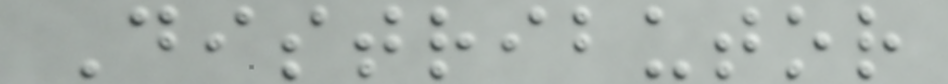Distributor
